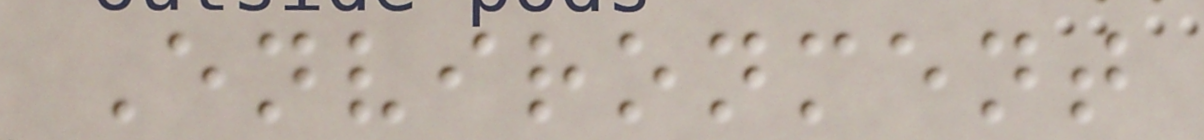Environment
